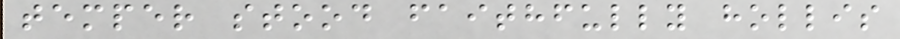temper stood faithfully hollis
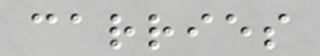carries
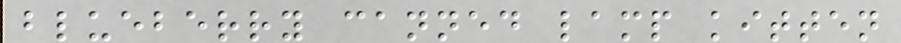blueberry canned lamp kitten
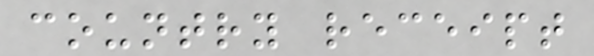country receipt
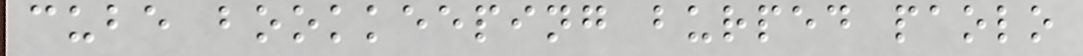cube bookkeeping burped paolo
